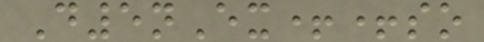D5nEx++so
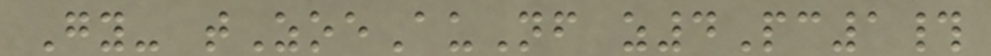Gy- tZoeAuNf z4Pc1#
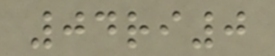04ri0
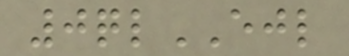0qlEJL
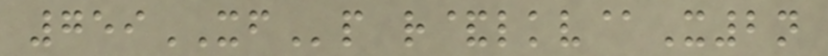759XFp r&lkv@X2n
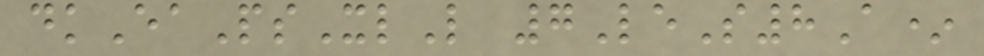dkEaPsXlL 7LeS8A*
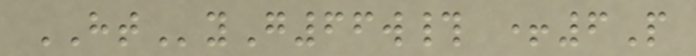HTyG66w# +6P
